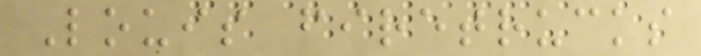Louis firetrucks
